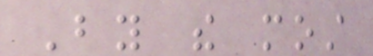By the most
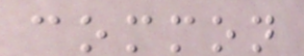common
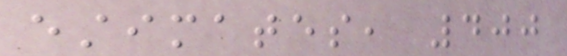estimates, 400
